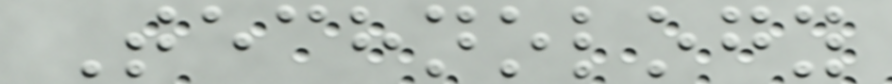Technology
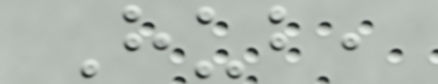Hub,
